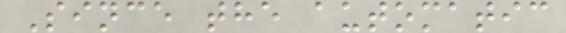Since the automatic
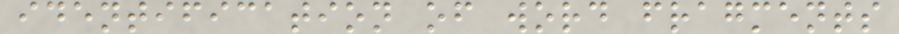identification of word fragments
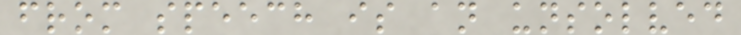from speech is an unsolved
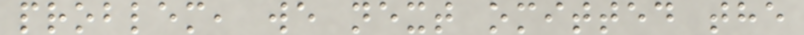problem, we next omitted the
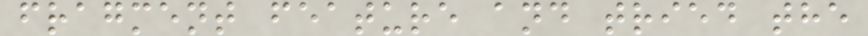fragment feature and tried the
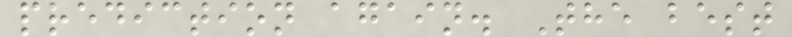prediction again. The best
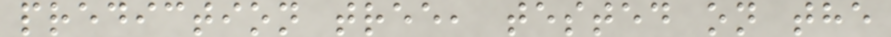prediction tree, tested on the
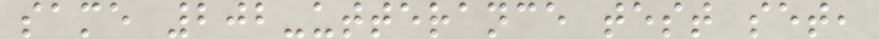same 202-utterance test set,
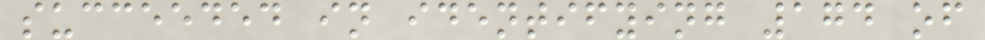succeeded in identifying 174 of
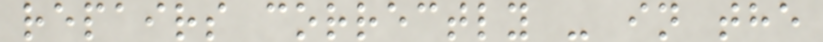repairs correctly - in the
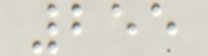255
